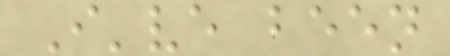I've been
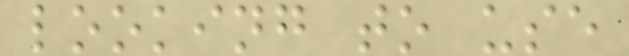looking to use
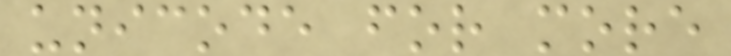unicode for more
